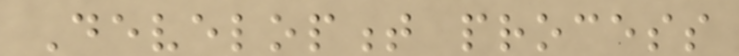Development process
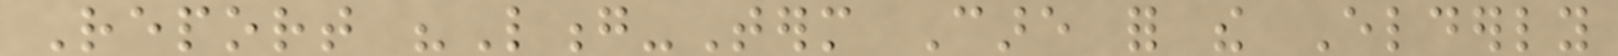Report "Long-Term Care for the Elderly
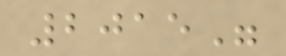2015"
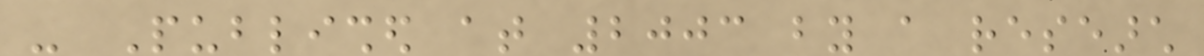- Published at 2003 by a research
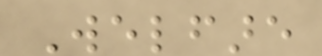Welfare
